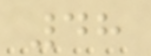48
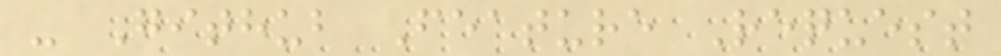- Github Feature Request
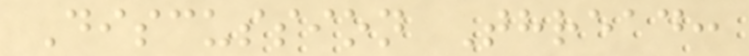Discussion Thread:
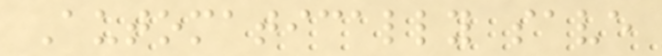Automatically save
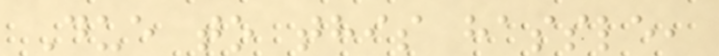Due to this hassle,
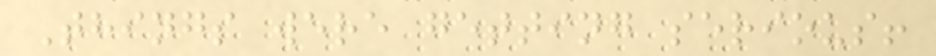Things were getting serious!
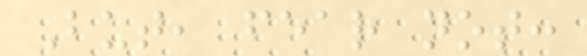But, fear not:
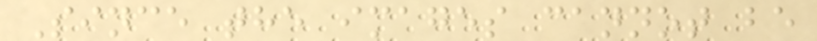Since the images cannot be
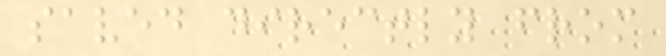saved directly from
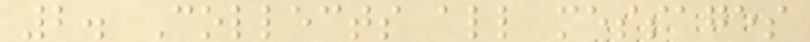2. Collects all messages
